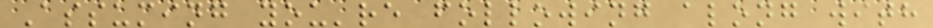Assuming you're following along with
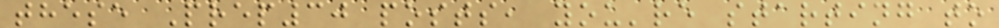these Prep30 posts, you're starting to
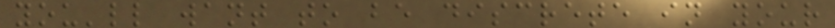you'll want to be discrete in your
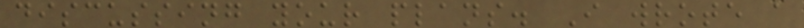discussing your plans. I wrote a
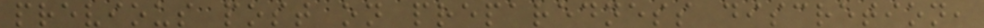previous post on preparedness discretion,
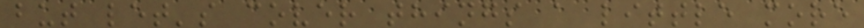but let's cover things a little more
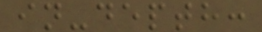in-depth:
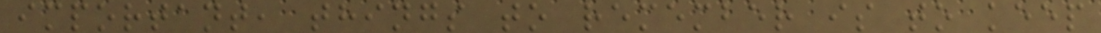important, things to remember is to keep
